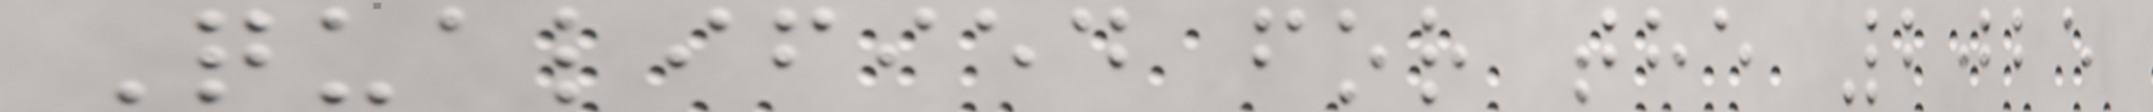Qualified for the 2025
